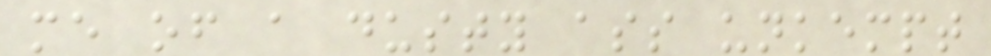me of a dusty ass unkempt
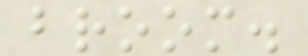broom.
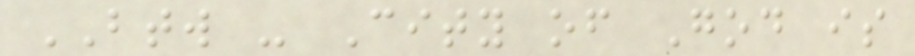BTW - City of God is
